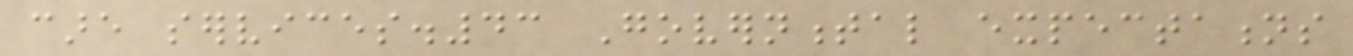care services.43 Governmental expectations
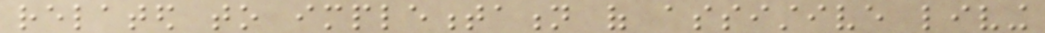related to implementation of assistive living
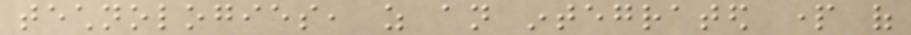technologies, as an integrated part of
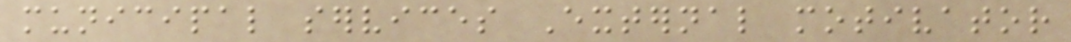municipal services External motivator
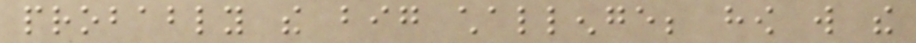probably the big challenge; how will the
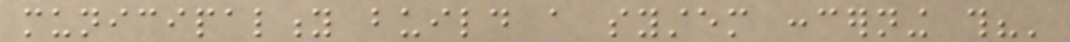municipality build a system concerning this?'
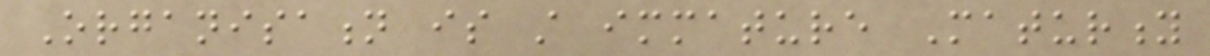Organisation is still immature Maturity
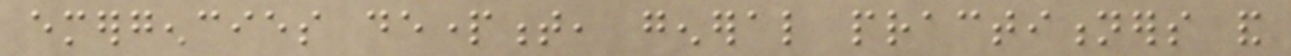emergencies department, general practitioners and
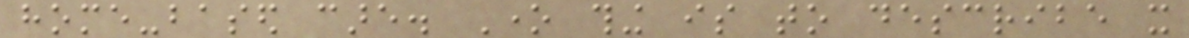home-based care. One thing is to describe it
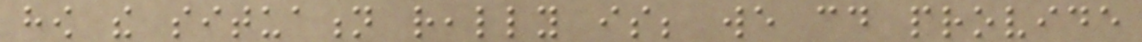how the situation really is; we could provide
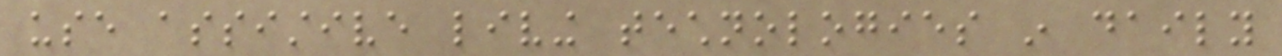use assistive living technologies in daily
